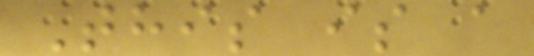This is a
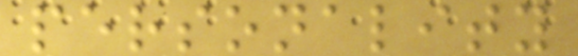personality
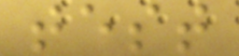test
